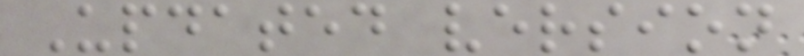Updated version
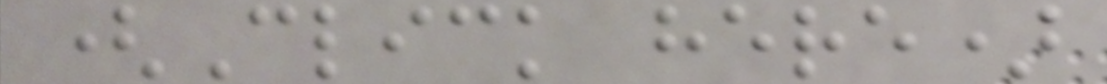(Click here)
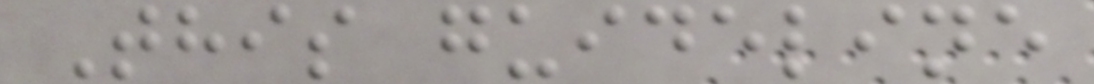This guideline
